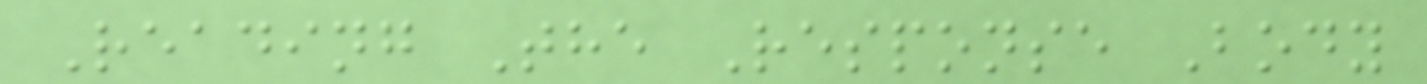Reading The Response Body
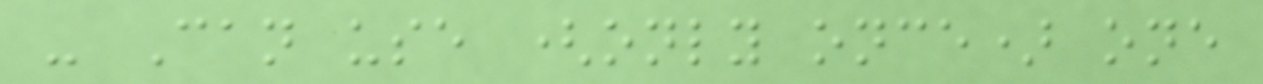- Can use (only once) one
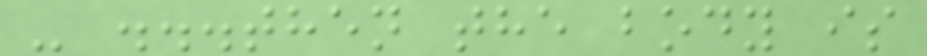- ...then the body is
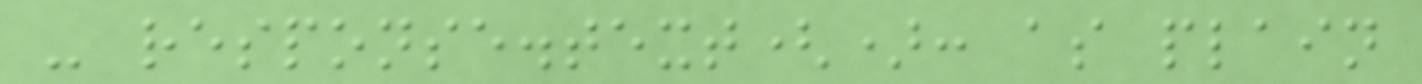- response.text(): as plain
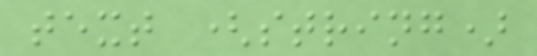text (string)
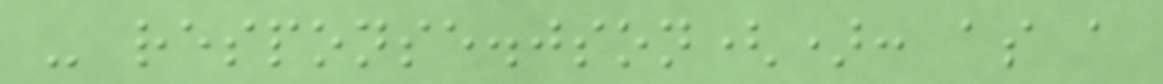- response.json(): as a
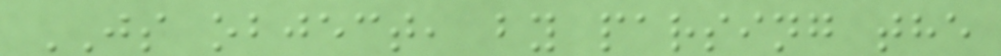JS object, by parsing the
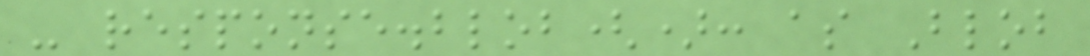- response.blob(): as Blob
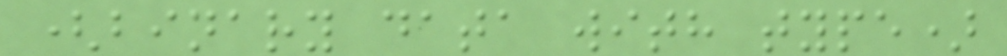(binary data with type)
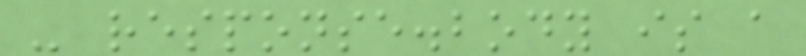- response.body is a
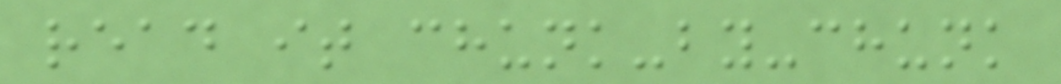read it chunk-by-chunk
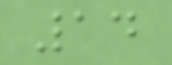14
